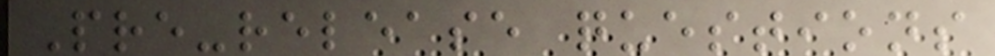Pre-release questions
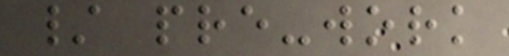/ pre-work
